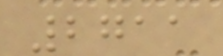2711
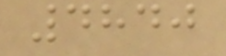4840
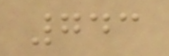743
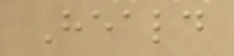Heald
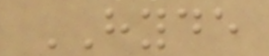HYDE
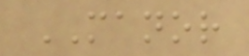MANOR
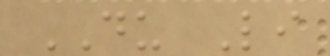DU Li
